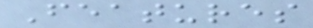Features
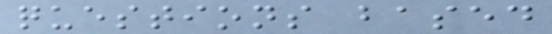questions based
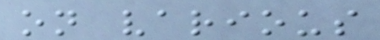on various
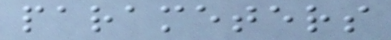parameters
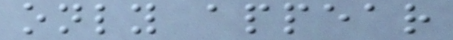only appear
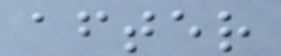after
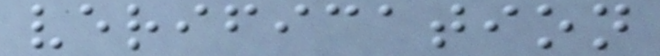verification
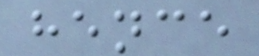hence
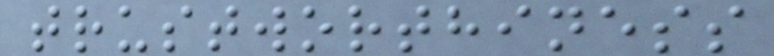trustworthiness
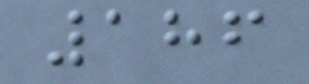186
